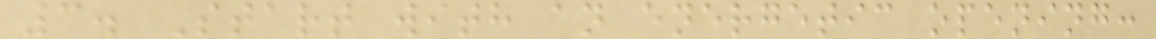3. Start with an energetic opening:
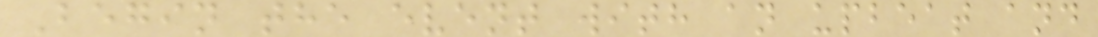Begin the event with an upbeat and
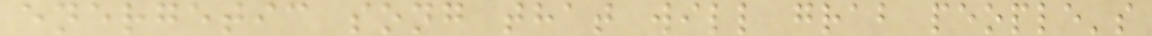energetic song that will grab people's
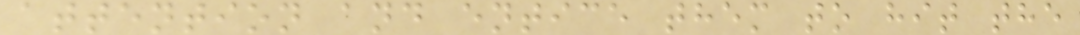attention and entice them to hit the
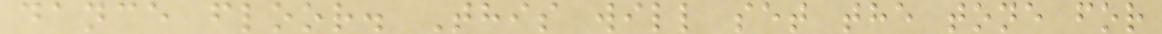dance floor. This will set the tone for
